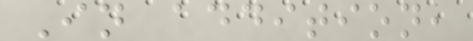In addition,
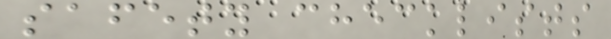safety checklists
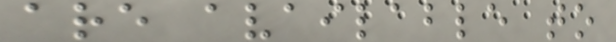are available to
